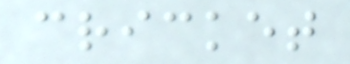cricket
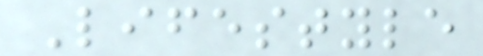Lifestyle
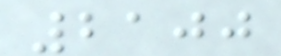2100
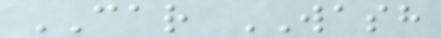CAR WASH
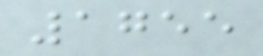1755
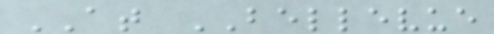AT BELLEVUE
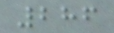286
